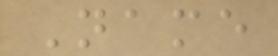Name
